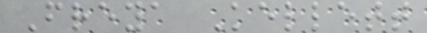Freya Kellett
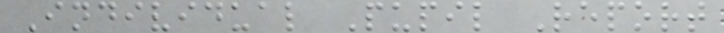Individual Pupil Report
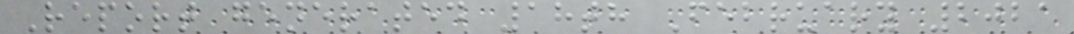Report generated 18th February 2021
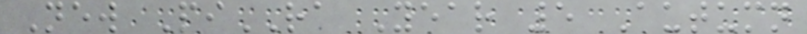New PiRA Year 5 Autumn
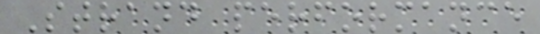Strand performance
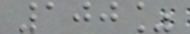100%
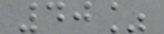40%
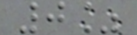0%
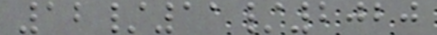12/11/2020
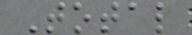Total
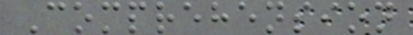Comprehension
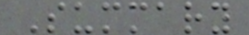Summary
